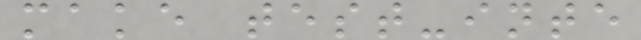make test-inte
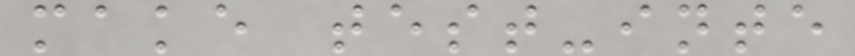make test-inte
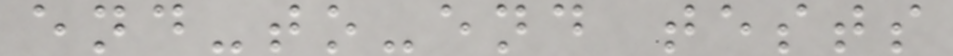end-to-end tests
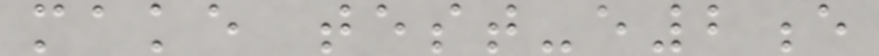make test-e2e
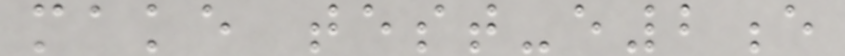make test-e2e
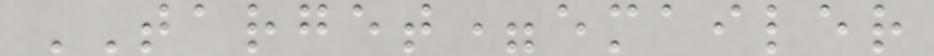TARGET=emailer
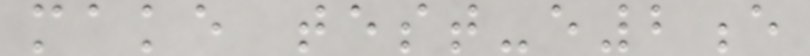make test-e2e
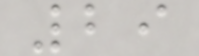29
